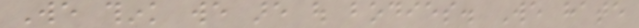We think we are out bodies. We hate
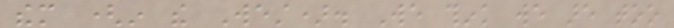them (in the West). We think we are too
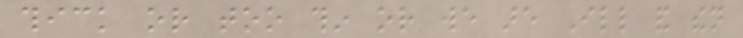thick or too thin or we are Ill and then
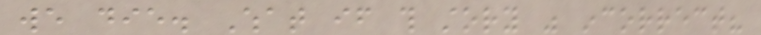we die. What if this story was incorrect?
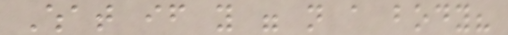What if you were not a body?
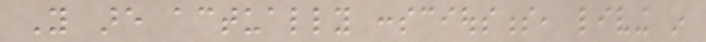You are actually consciousness, living in
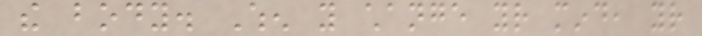the body. When you change your mind, your
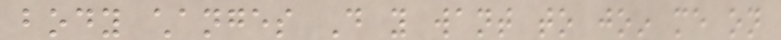body changes Do you want to join me on
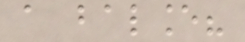a balance?
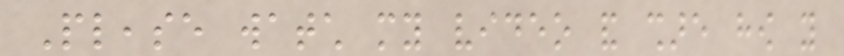Please watch my video and share how you
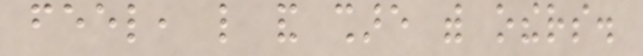feel, like and share with others.
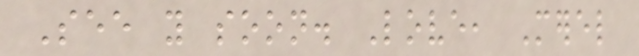See you soon. Love, Merel
